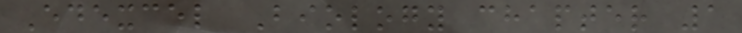Edexcel Biology chapter 1
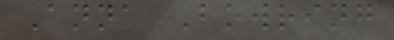Anna Bowring
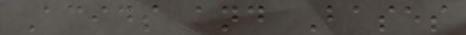Acids and Bases
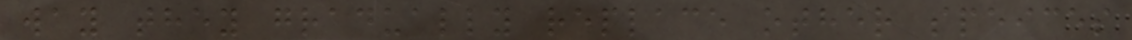way they gradually replace other speices
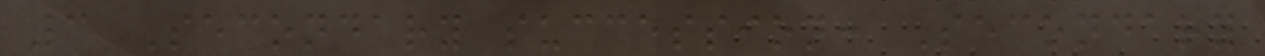3 Secondary succession: Secondary
